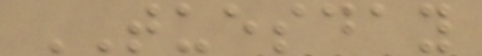TUESDAY
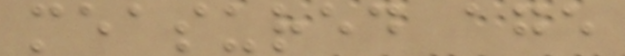measured age
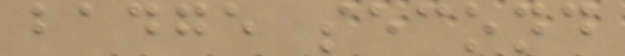badge second
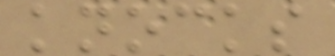knocks
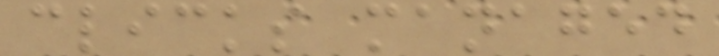clicks managed
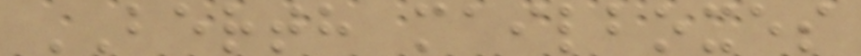BERTH mailboxes
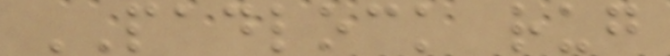PADLOCK rug
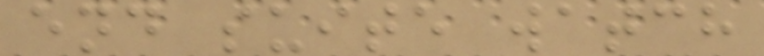end suite watch
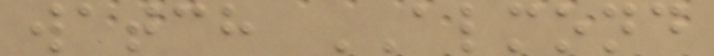watch ALMOND
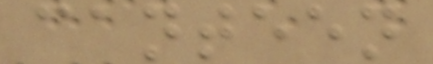canteen
